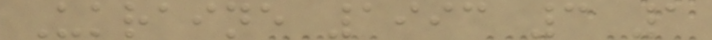Ukraine 1993 3 1
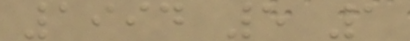1994 5 1
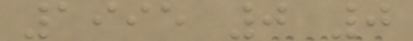1995 0 0
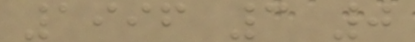1996 3 0
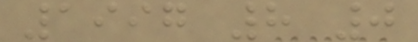1997 8 0
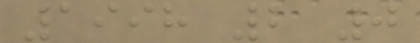1998 2 0
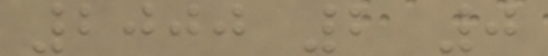2000 2 0
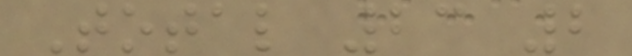Total 23 2
